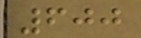600
